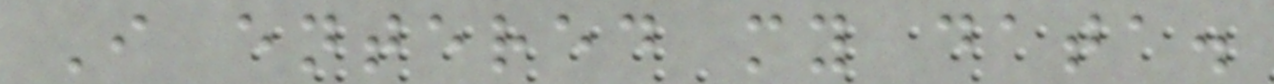I entered my data.
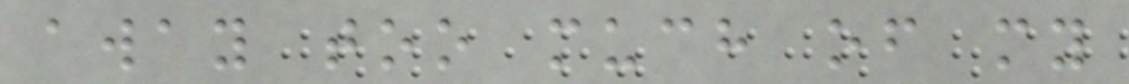away too much of my
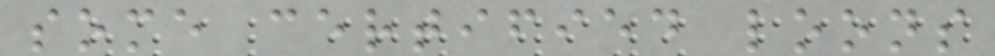some certified loons
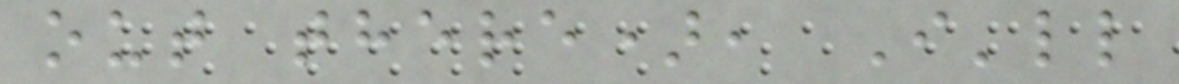out there), I'll
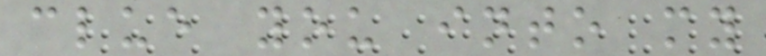clue you into my
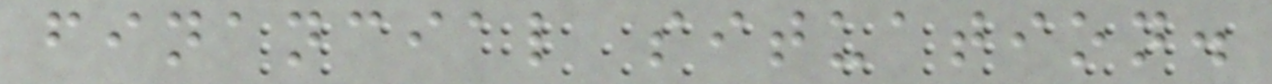financial situation.
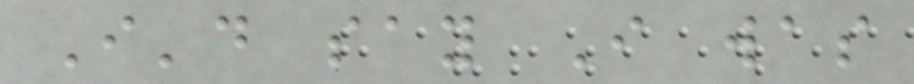I'd say I was
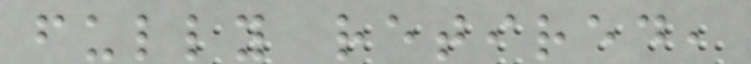fully retired,
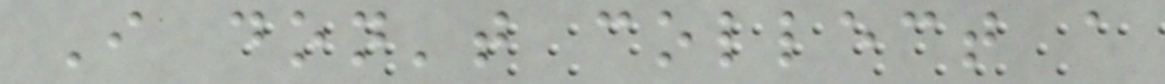I don't collect a
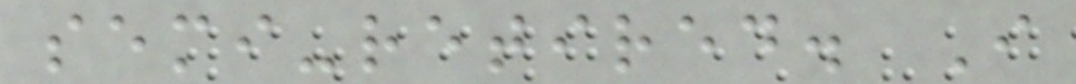semi-retired. I
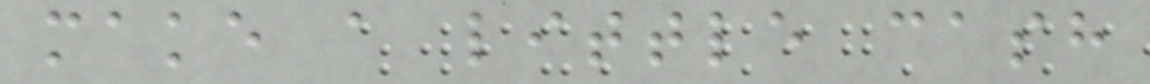make a little cash
